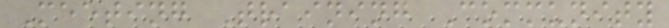Meeting Training Community
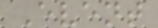Event
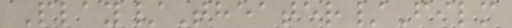Play/Theater/Film
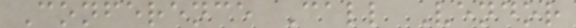Conference Call Vendor
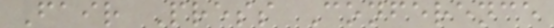Fair Press Conference
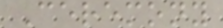Ceremony
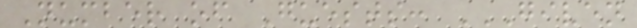Number of Guests: GIVEN
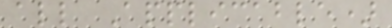all Applicable)
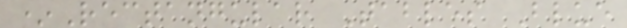*Rectangular Tables Blue
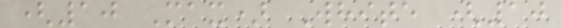(10 Max) White (10
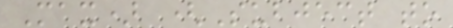Max) (Subject to
